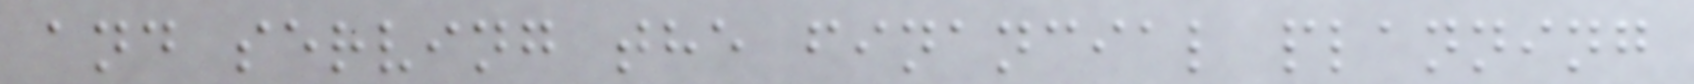and serving the financial planning
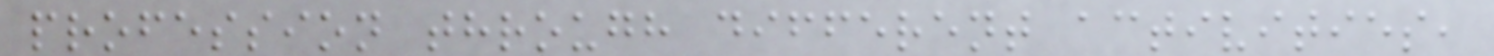profession through different activities,
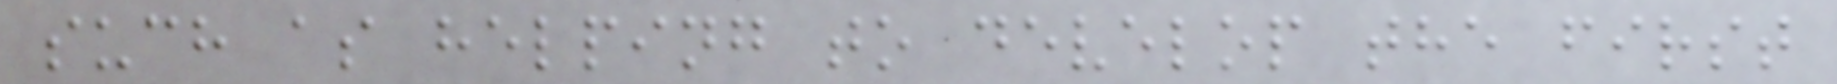such as helping to develop the first
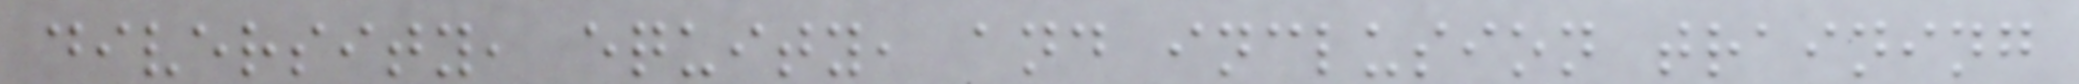diversity, equity, and inclusion training
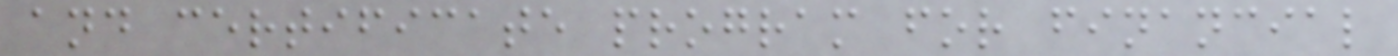and certificate program for financial
